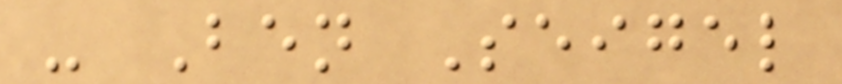- Ben Seigel
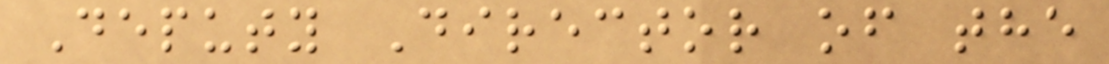Deputy Director of the
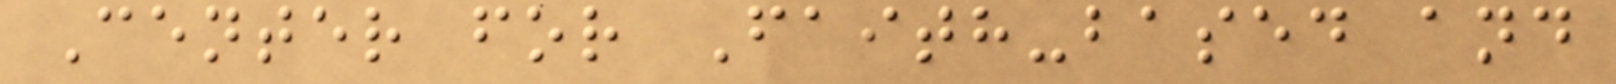Center for Faith-based and
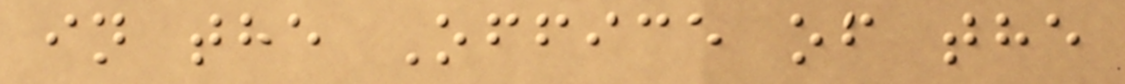in the Office of the
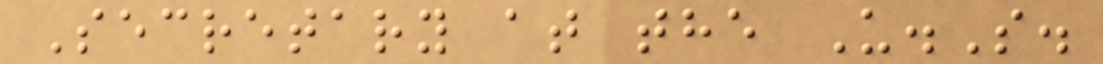Secretary at the U.S.
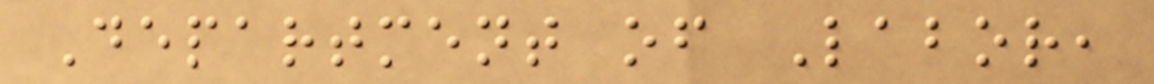Department of Labor,
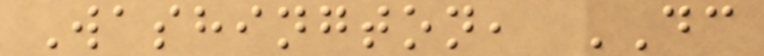Washington, DC
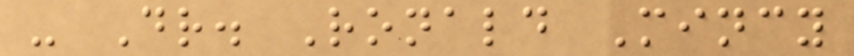- Dr. Ronald Mincy
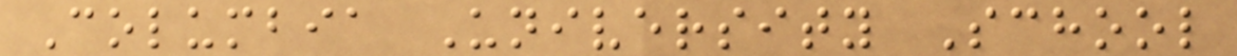Columbia University School
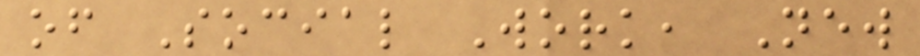of Social Work, New
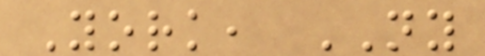York, NY
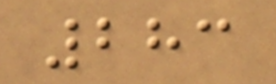283
